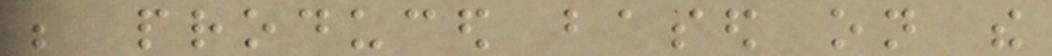be produced based on the
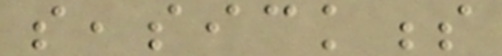seasickness
